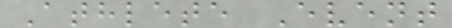Athlete Event
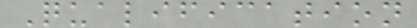Qualification
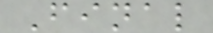Final
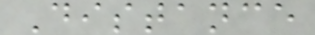Distance
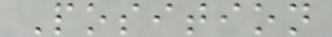Position
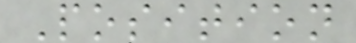Position
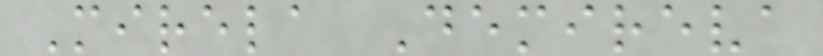Mirela Demireva
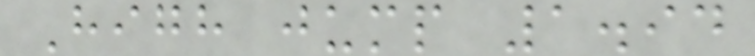High jump 1.94
